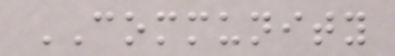COMMUNITY
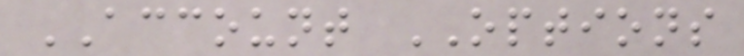ACCOUNT OPTIONS
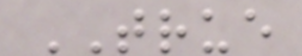TRUE
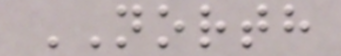NORTH
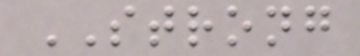STRONG
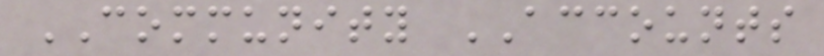COMMUNITY ACCOUNTS
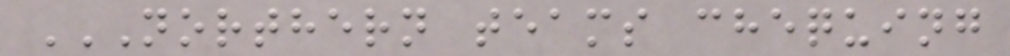NORTHERN TEAMS CHEQUING
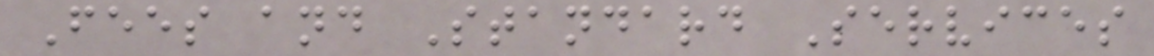Fees and Standard Services
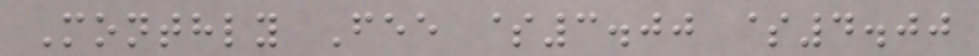Monthly Fee $3.00 $4.00
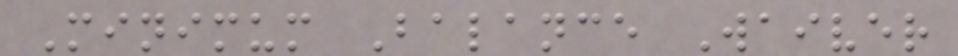Minimum Balance Waiver
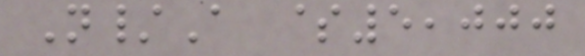N/A $5,000
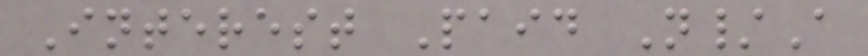Interest Paid N/A
